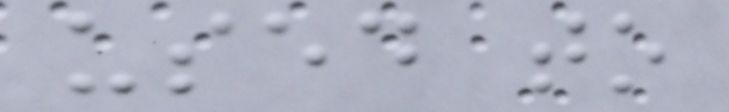used to
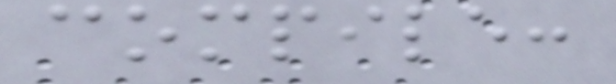compile:
